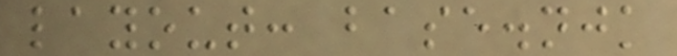layout: base.njk
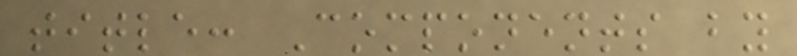title: Components by
